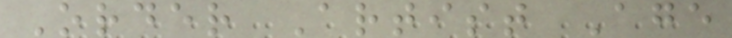Order Artist Age
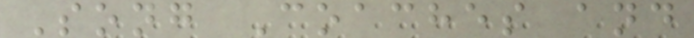Song Coaches and
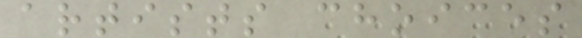artists choices
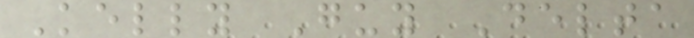Kelly Guy Delta
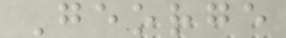George
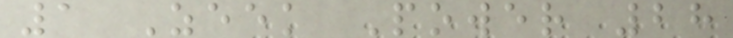1 Zeek Power 28
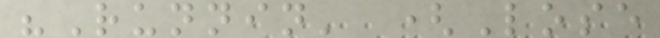"Runnin' (Lose
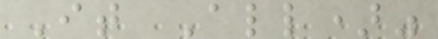It All)"
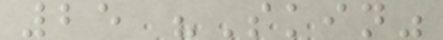25 "Skin"
